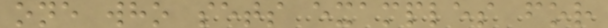one who sets examples for
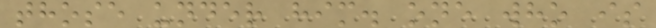those under him. one who is
